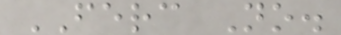FERC No.
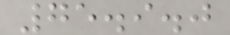75.9.0
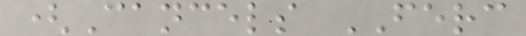(Cancels FERC
